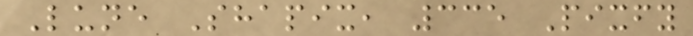Lune Shapix, 335 Pixfy
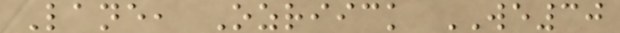Lane, Ozriick WE30
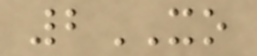2XO
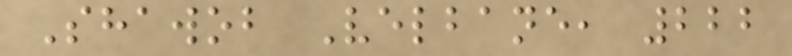Shawob Velbane, 222
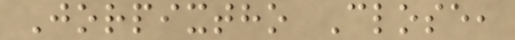Jorpixtho Close,
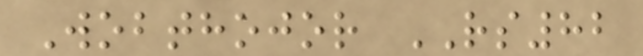Wobthojor RS82
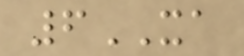6XA
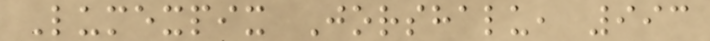Lumexpix Jorshalu, 993
